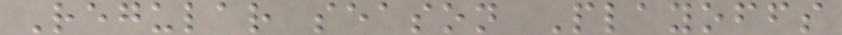Regular season Playoffs
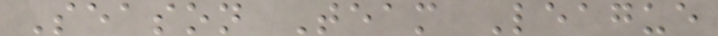Season Team League
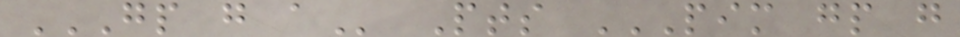GP G A Pts PIM GP G
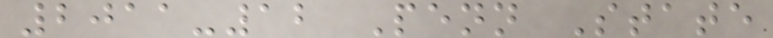2011-12 Penn State
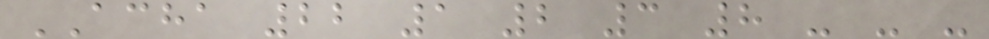ACHA 22 1 2 3 8 - - -
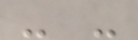- -
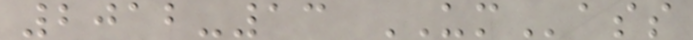2012-13 UMass
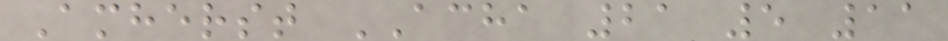Amherst ACHA 21 5 11
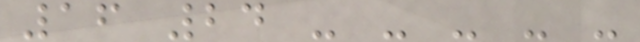16 24 - - - - -
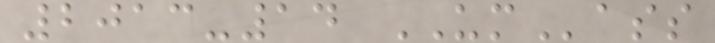2013-14 UMass
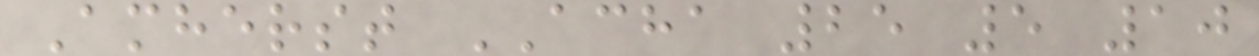Amherst ACHA 25 5 10
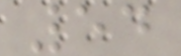54
